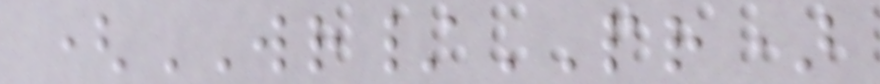(WR/PR)
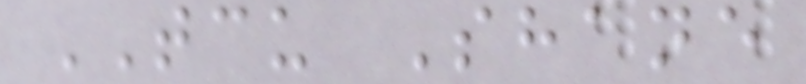TCU Shane
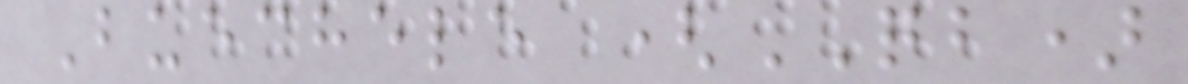Buechele (QB)
